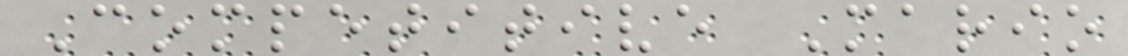Competitive Mario
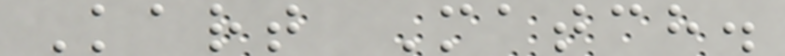Kart Match.
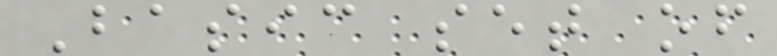Basic set of
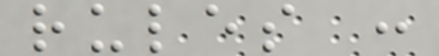rules :
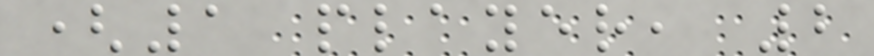(1 player, 2
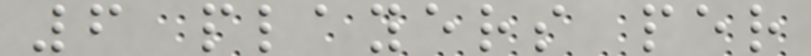6 players per
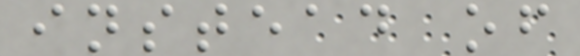instead of
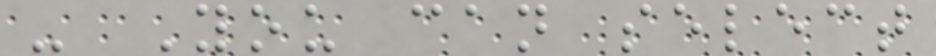- You can select
